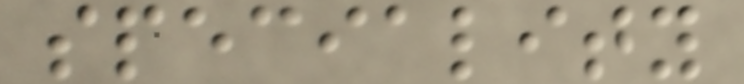speciality
